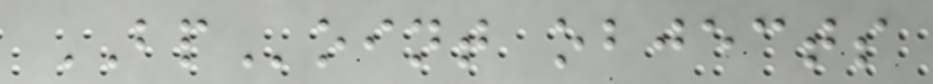BPoint objects
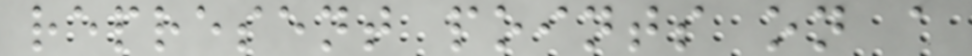represent points on a
